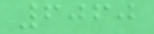6060
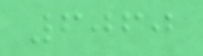6060
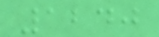1240
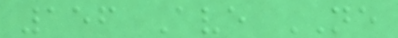156 Ave NE
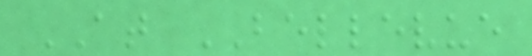AT BELLEVUE
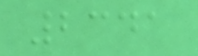2341
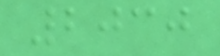2030
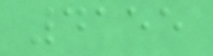4155
